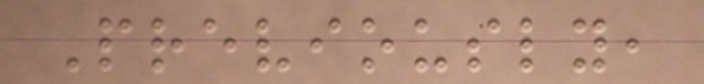Previously,
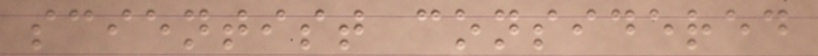scientist considered
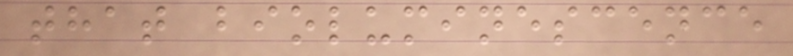that bioluminescence
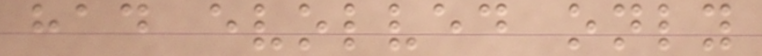had evolved only
